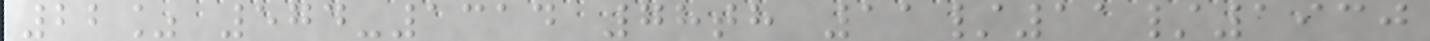22% 574-1314 78th 11/11/1930
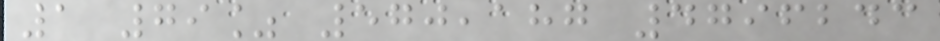1 79% 570,187 4796243
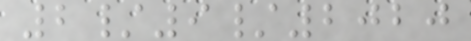2/9/2020
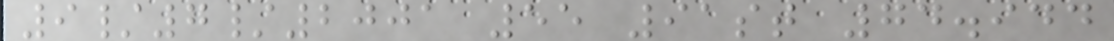9/7/2001 55 91st 74.944
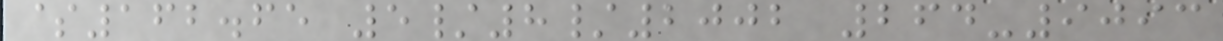$162.65 5/8/2002 264-9093
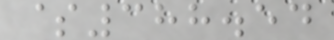$388.54
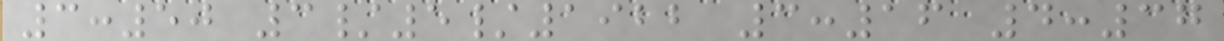3:50 3/5/1922 3:16 4:37
